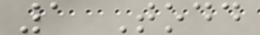1 Todd
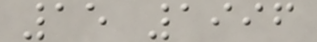15 1996
